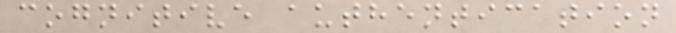cognitive authentication
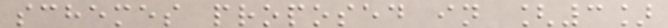schemes proposed in [3]
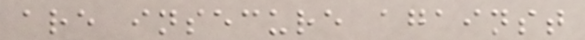are insecure against
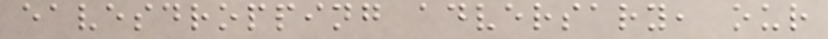eavesdropping adversary, our
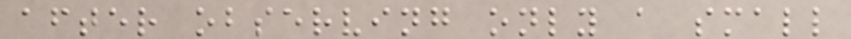after observing only a small
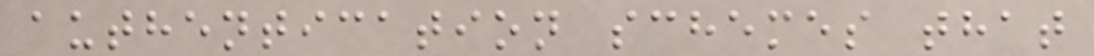authentication schemes that
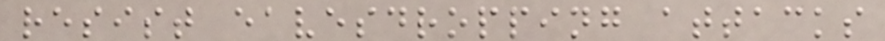resist eavesdropping attacks
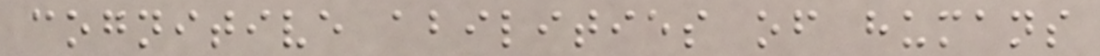cognitive abilities of humans
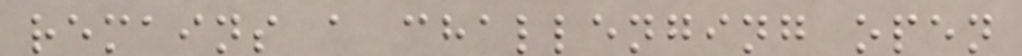remains a challenging open
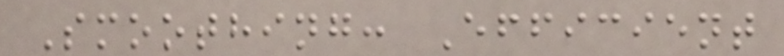Smoothing: Efficient
